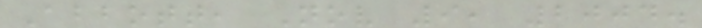Abbott, Nov 9, 2004.
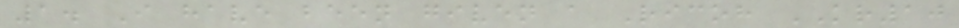1. I have been given a Ricoh KR10
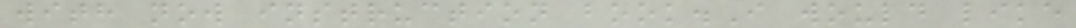with now instruction book.I would like
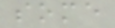some
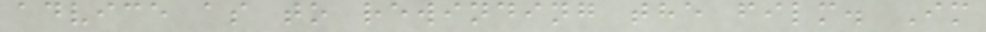advice as to rewinding the film. Im
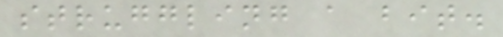struggling a bit.
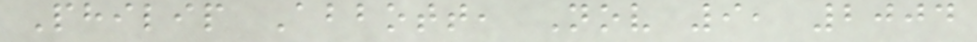Philip Abbott, Nov 9, 2004
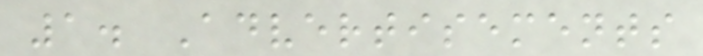1. Advertisements
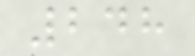248
